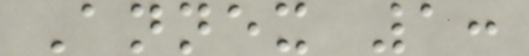Annex 1:
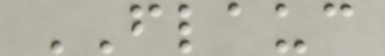FLAUC
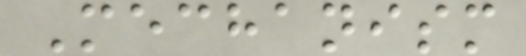Mechanism
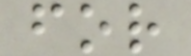for
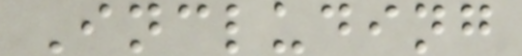Including
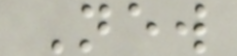New
